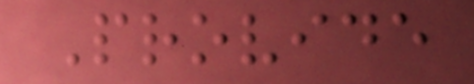Provide
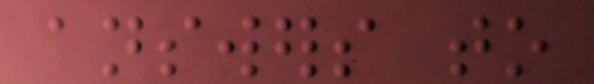answers to
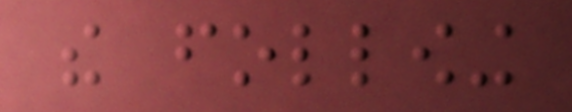the following
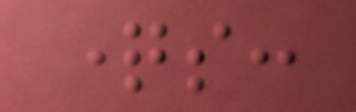questions:
